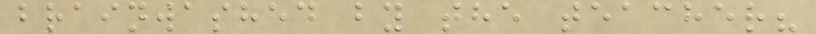brainwashed by the teacher?
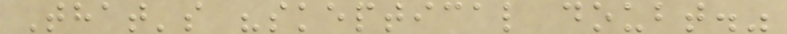That's "skeptical doubt."
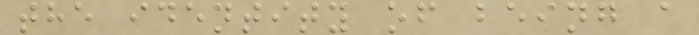the identity of being a
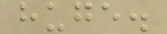huge.
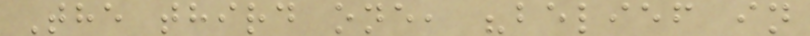The third one, "belief in
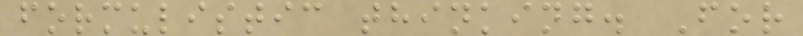formulistic thinking. For
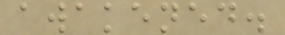awakened.
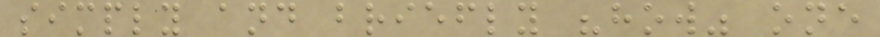simply and briefly "how" one
